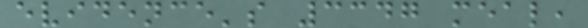evidence's 3347 meal,
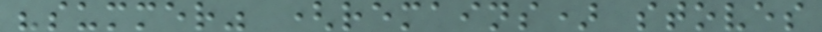"summer" (remains) stoves
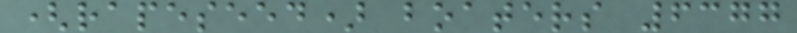(rapeseed) boaters 6377
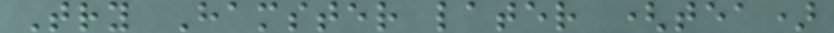Try Hamster later (tea)
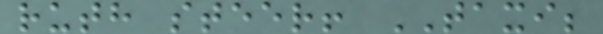ruth steer! TAXI;
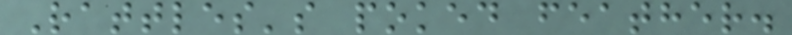Rattles's poked feather.
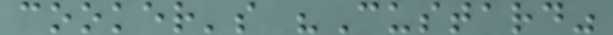cooker's "Custard"
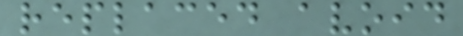replaced avoid
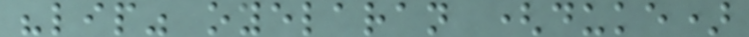"lip" oyelaran (duke)
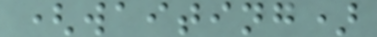(waiting)
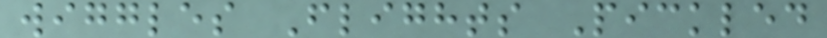wiggles Flights Pickled
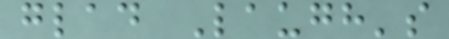glad Laugh's
